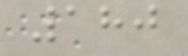180
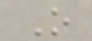O
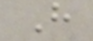H
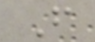F
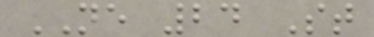NE 24 St
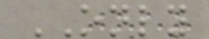ONLY
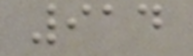914
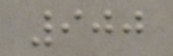900
